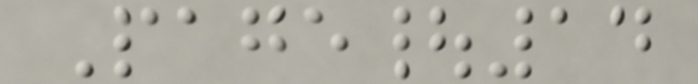Page|14
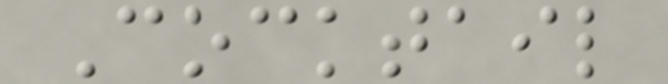Cocktail
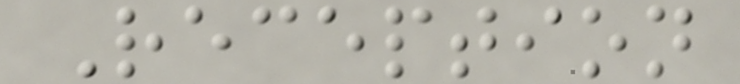Reception
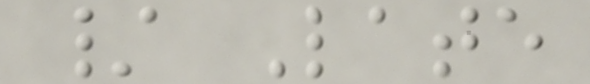/ Late
